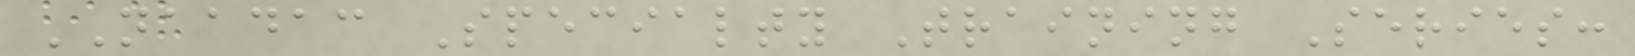NAADAC Specialty Training Series:
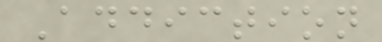Addiction
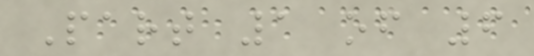Part 1 of 6
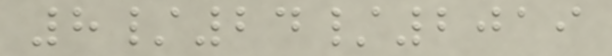8/24/2019
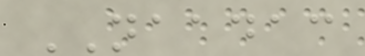NAADAC
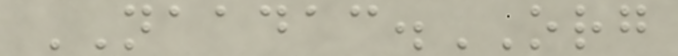NAADAC.ORG
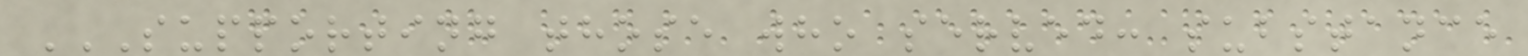SUPPORTING THOSE WHO SERVED: SUBSTANCE
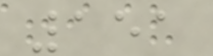151
